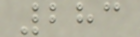283
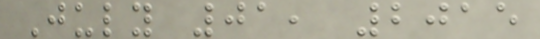July 01, 2015
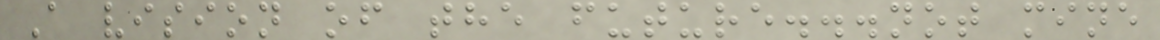A vision of the future...not mine
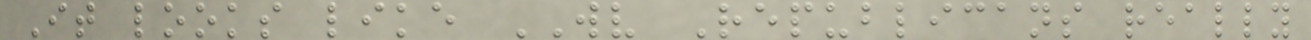It looks like WV Republicans really
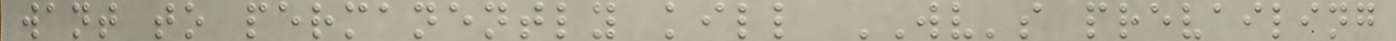want to permanently kill WV's prevailing
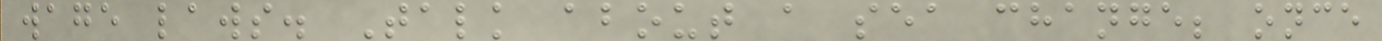wage laws. Talk about a sea change; once
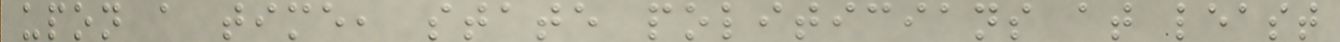upon a time, state politicians at least
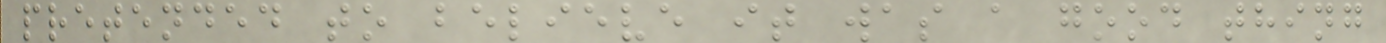pretended to believe it was a good thing
